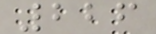226
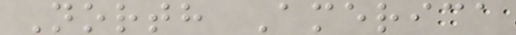North America
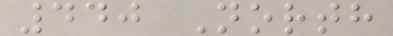440 North
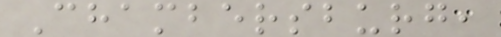Chambersburg,
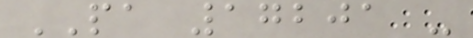PA 17201 -
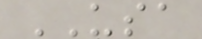USA
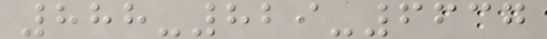888-829-6637
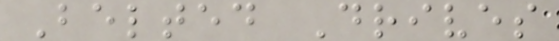Belted Drives
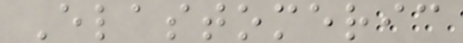Elastomeric
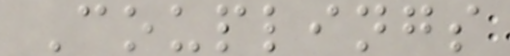Couplings
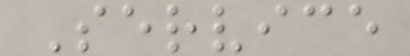Service
